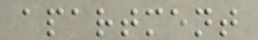apartment
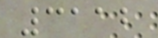3112
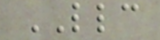LLC
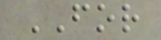FOR
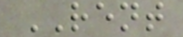RENT
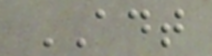ADT
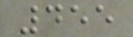455
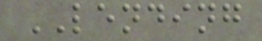LENDING
